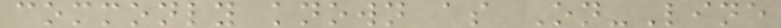commonly known as On-Line
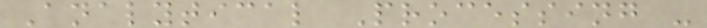Analytical Processing -
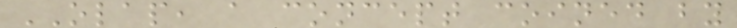OLAP, a concept coined by
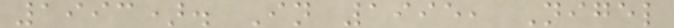1993). In 1995, Nigel
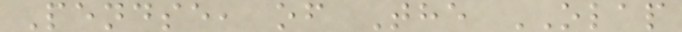Pendse, of The OLAP
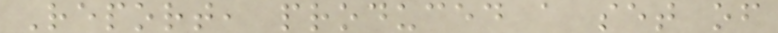Report, produced a set of
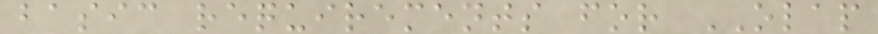basic requirements for OLAP
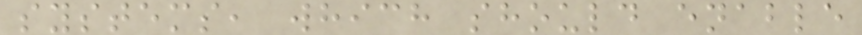systems, which should enable
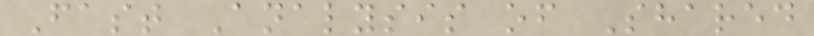Fast Analysis of Shared
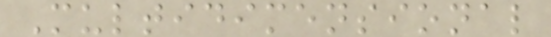Multidimensional
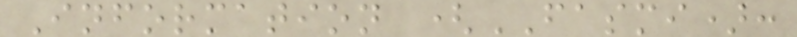Information (FASMI):
